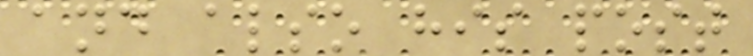and also his post
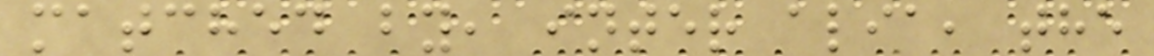matched by, inter alia, the
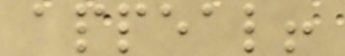appeal!
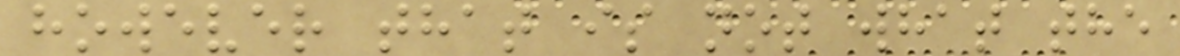however that is not what the
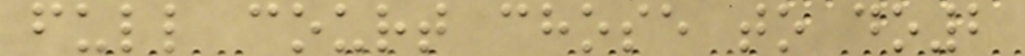full court chose to do2
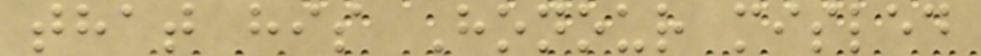that his Honour misled
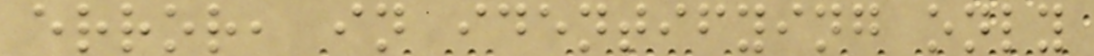error, in identifying only
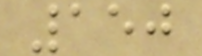150
